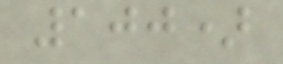100)
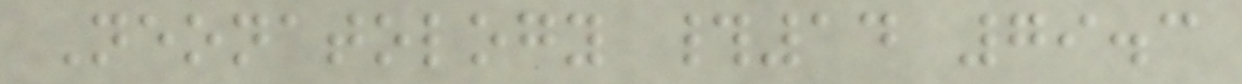Neonatology #14 79.3
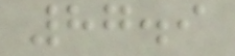87.9
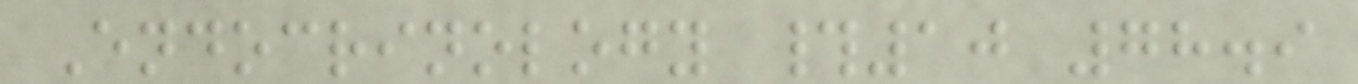Endocrinology #10 78.9
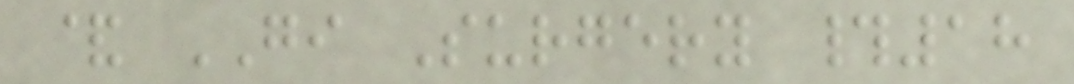& GI Surgery #18
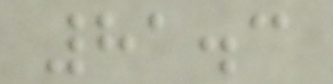81.3
